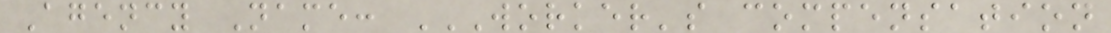Agency Name: WORKER'S COMPENSATION
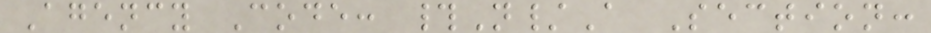Agency Code: #N/A Section:
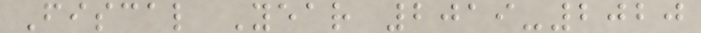Fiscal Year 2019-2020
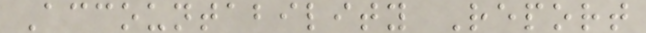Accountability Report
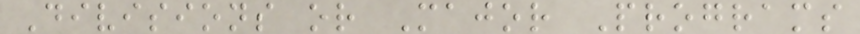Divisions or Major Programs
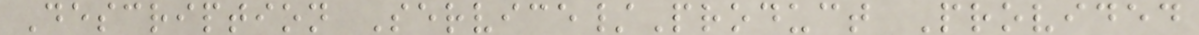Description Service/Product Provided
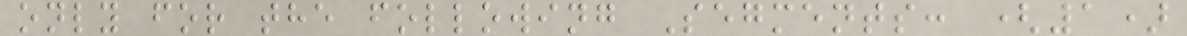only for the following Segments: (1)
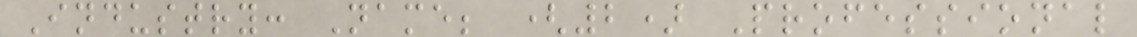Industry: Name; (2) Professional
